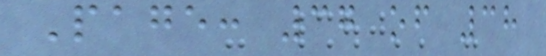Page: 37 of 38
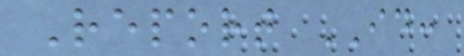Report ID:
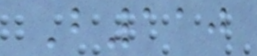B110
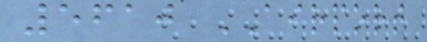5610 AIRPORT
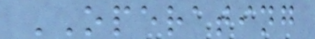OPERATING
